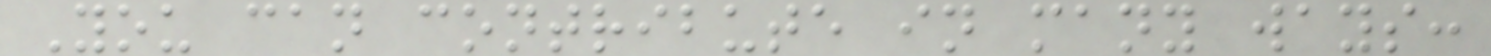You can contribute in many ways:
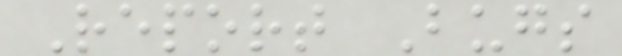Report Bugs
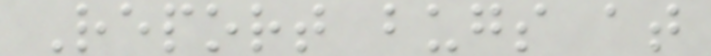Report bugs at
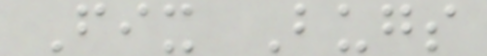Fix Bugs
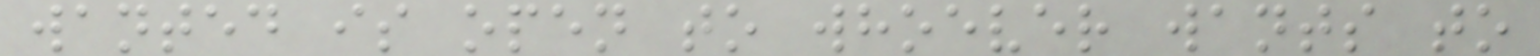wanted is open to whoever wants to
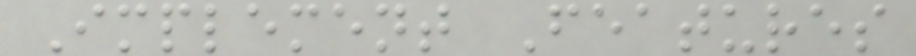Implement Features
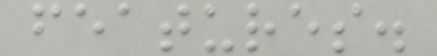features.
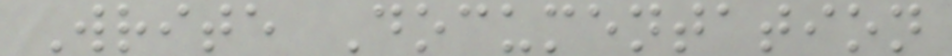Write Documentation
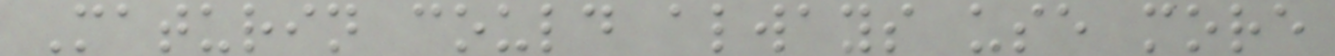Maturin could always use more
